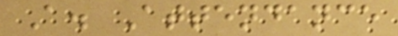A. Attendance
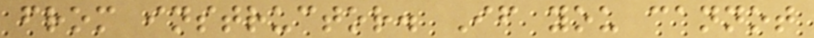from instructor. If you cannot
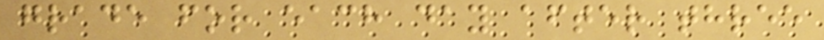grade for each day after three
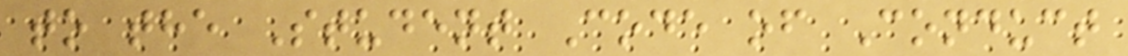to the Student Code of Conduct
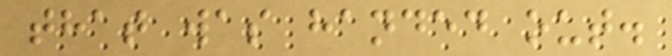that was handed out.
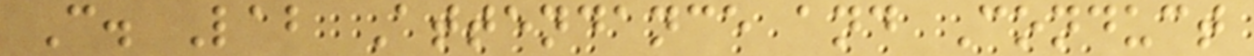C. Lab Attendance and Conduct
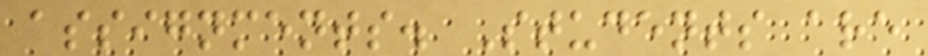assignments. Students are
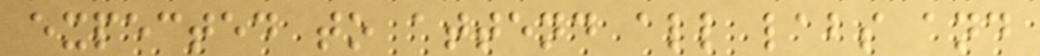expected to attend all labs and
